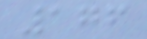176
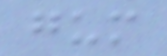gum
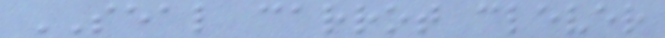SEAL carrot clever
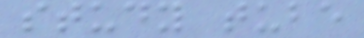study tube
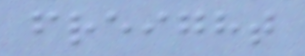freight
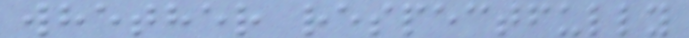whether respectfully
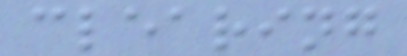clearing
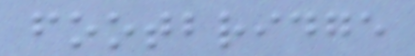footbridge
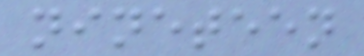nineteen
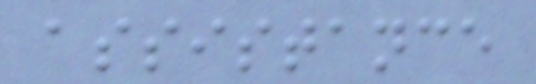assistance
